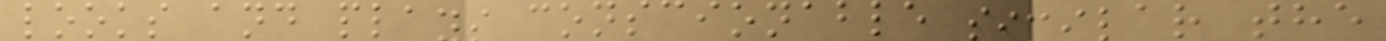looks and plays conscionable similar the
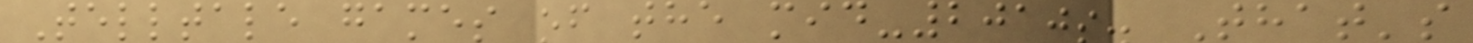Telltale games of the mid-2010s. That's
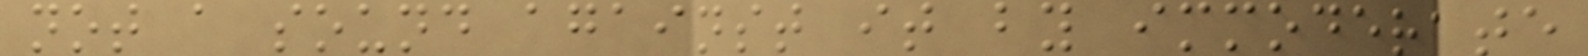not a sound against it by immoderate
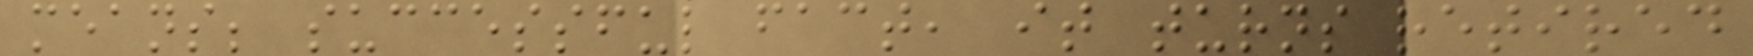means; successful fact, it turns retired
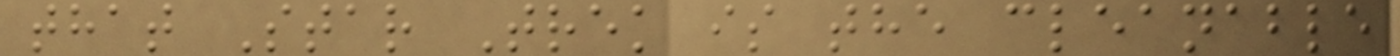that Star Trek is the cleanable
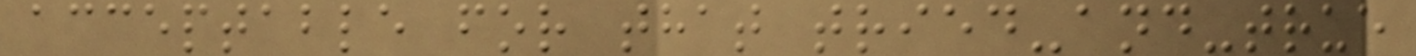acceptable for that tried-and-true
